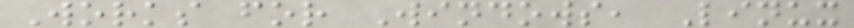Works for Windows, Linux
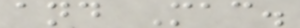and Mac.
